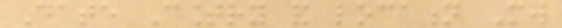Date Country and location Mw
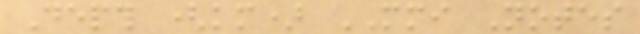Depth (km) MMI Notes
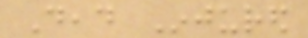Dead Injured
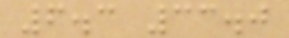6.3 33.0
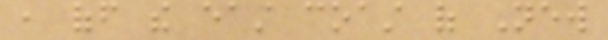, off the east coast of New
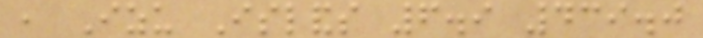, Izu Islands 6.9 439.0
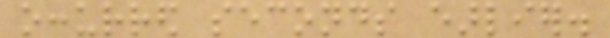occurred seconds earlier.
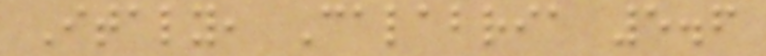Italy, Calabria 5.6
